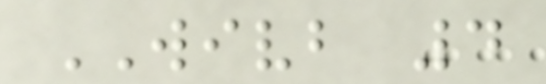WIVB 4
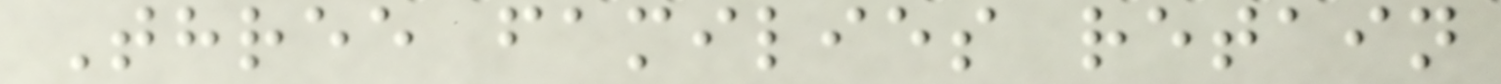Three families retain
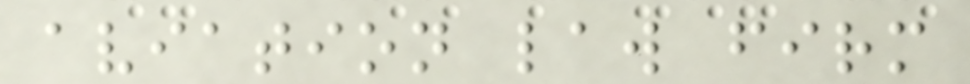aviation law firm
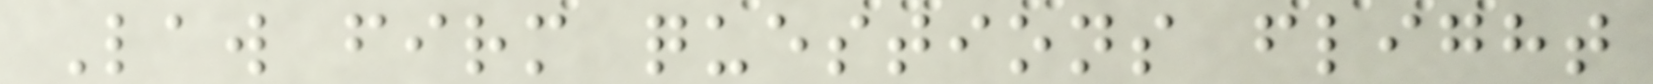Law firm questions flight
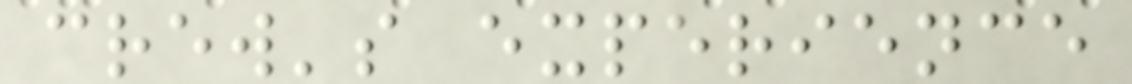crew's experience
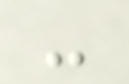-
